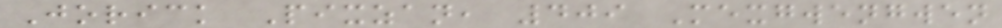Jorick Pixzan, 409 Mexgwengwen
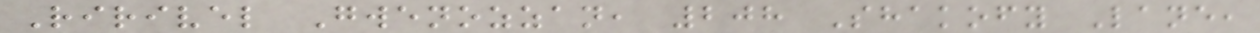Ririvel Gwenozzan, 208 Shakofy Lane,
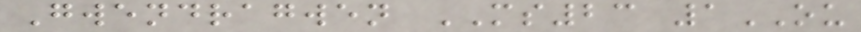Gwendragwen MS23 1OU
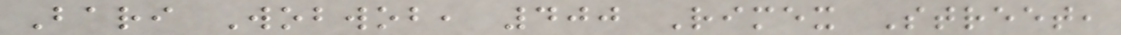Bari Wobwob, 400 Rimex Street,
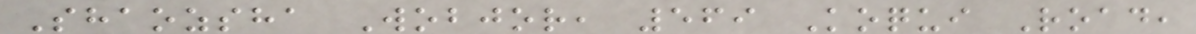Shaozsha Wobjor, 569 Koqui Road,
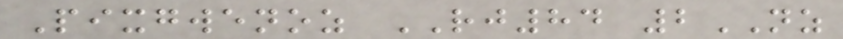Pixgwenoz RJ84 2NZ
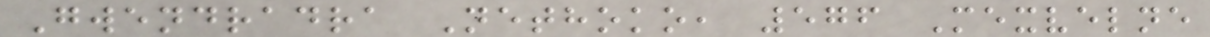Gwendradra Nethoko, 576 Mexvelne
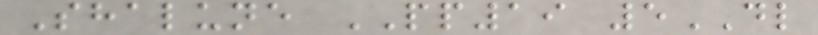Shalune PP19 5DL
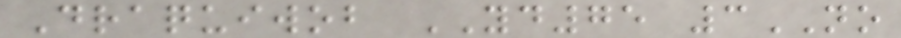Draquiwob YD75 3NO
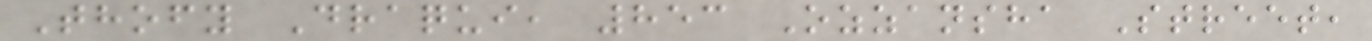Thofy Draqui, 853 Ozzansha Street,
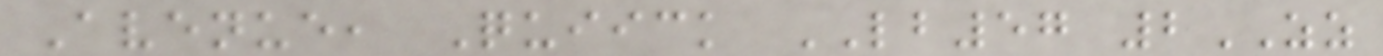Avenue, Quiick LB57 2ZZ
